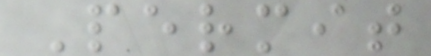Permit
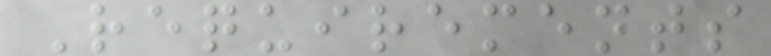Requirements
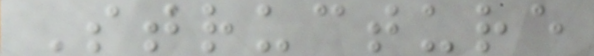Structure
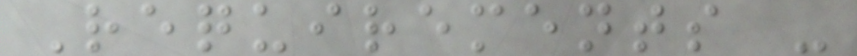Requirements -
